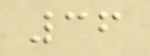36
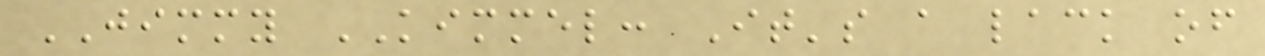JIMMY KIMMEL: It's a lack of
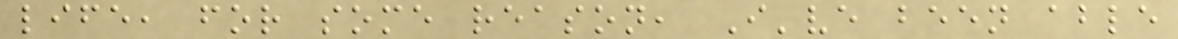life, for some reason, I've been able
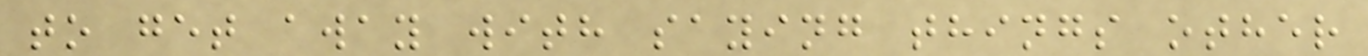to get away with saying things other
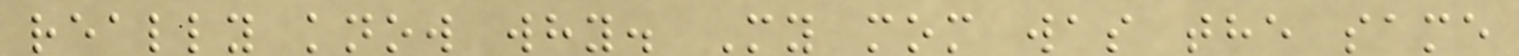really know why. My mom was the same
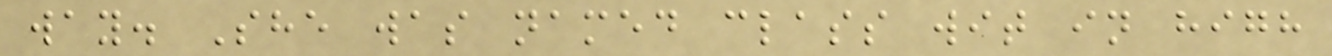way. She was named class wit in high
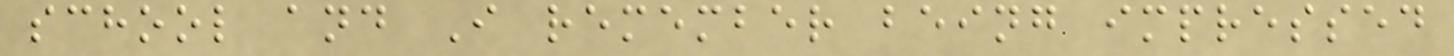school and I remember being impressed
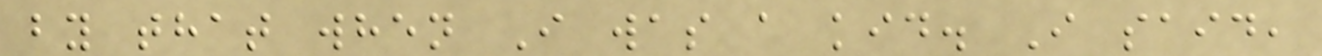by that when I was a kid. I said,
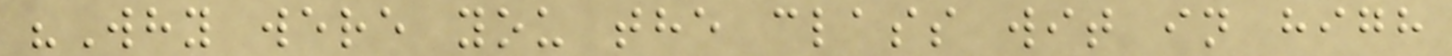"Why were you the class wit in high
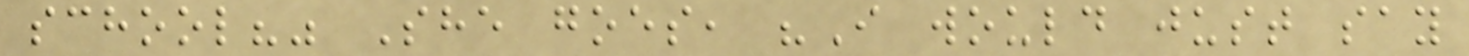school?" She goes, "I would just say
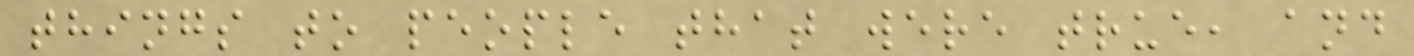things to people that were true, and
